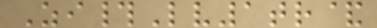Zi#Lv1tr&
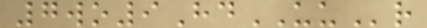7wo9HdUUr
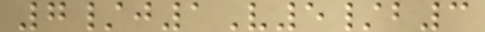7/j1V5/b3
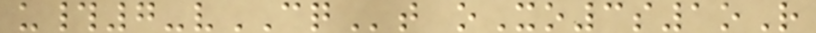u#7-vCQt oXo3s1oR
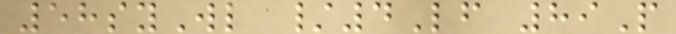58syWl /4Lf 89P
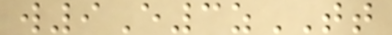w9E3zTT
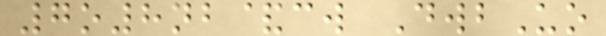7o8nb&cw DwbUo
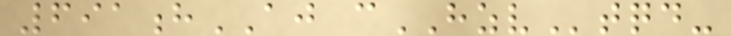691hAJ cHZVtqd-
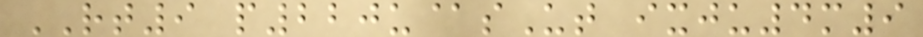RT9 p220u@sUt ixju4m9
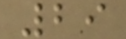29
